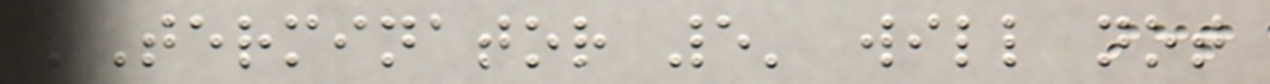'Terminator 5' will not
